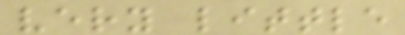very little
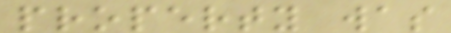property was
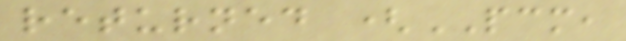returned (PCM,
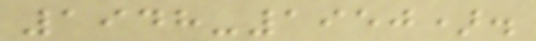1948-1950).
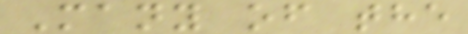Many of the
